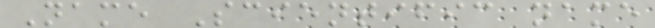Name Scientific name
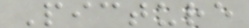Picture
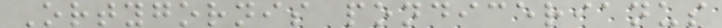Ortygornis pondicerianus
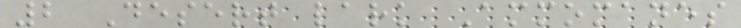2 Desert lark Ammomanes
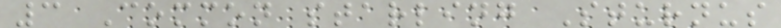3 Common starling Sturnus
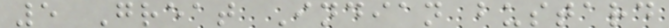5 Great Indian bustard
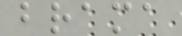brama
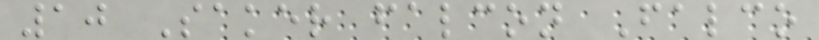10 Saker falcon Falco
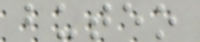buteo
